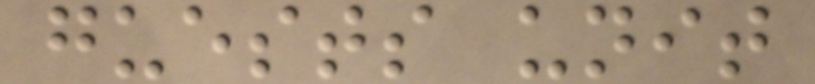guests unit
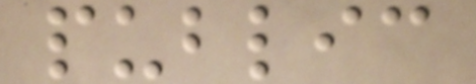public
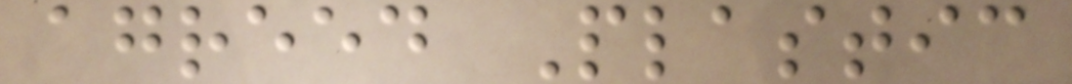agreed Plastic
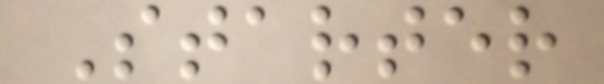Starter
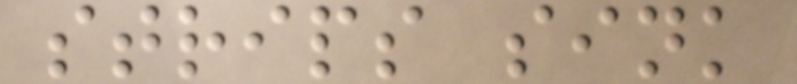strips sink
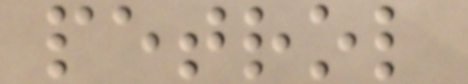petrol
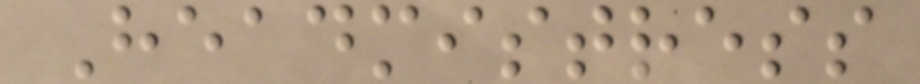Headmistress
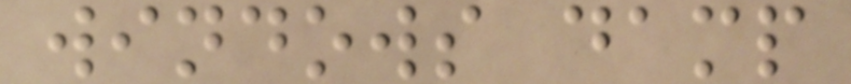windows damp
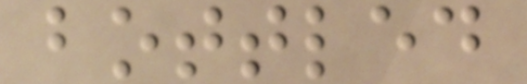bottled
